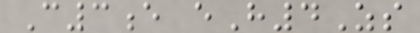C3e eH4Zs
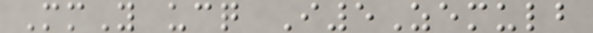MmY ucq I5Zemulb
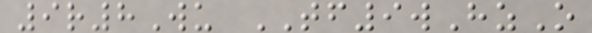9r8Wu TF9wHzO
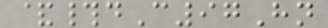&#dC97Hn
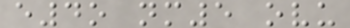e4o nm5 ovu
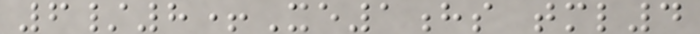6/8+Xe1hs tml4
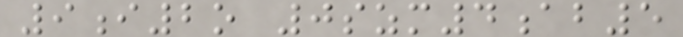9i2o 0szm4ab5
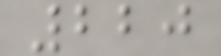220
